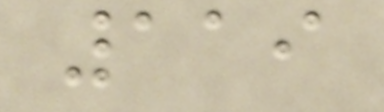119
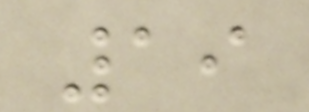19
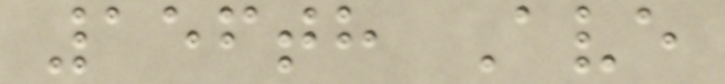156th Ave
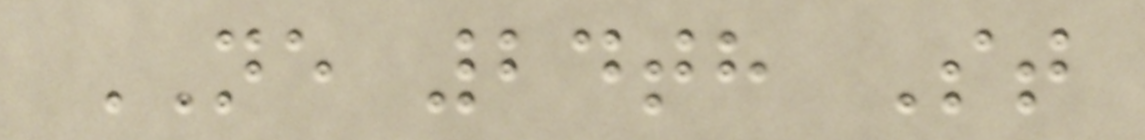NE 24th St
